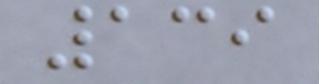139
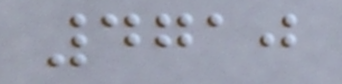4710
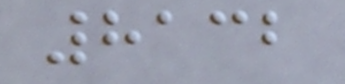8132
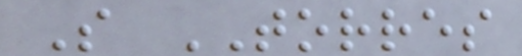S TORRES
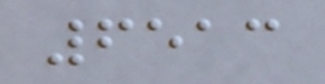6513
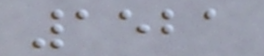1521
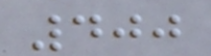400
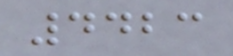4423
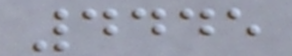4445
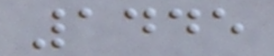1445
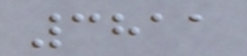3811
